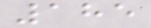185
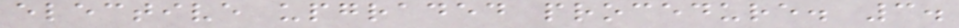elective upgraded procedure. 3.
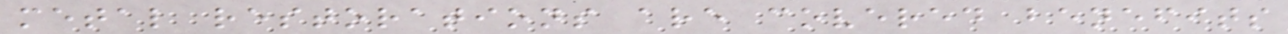metal restorations are covered benefits
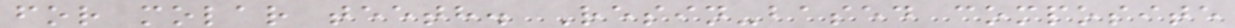for molar teeth. Resin-based composite
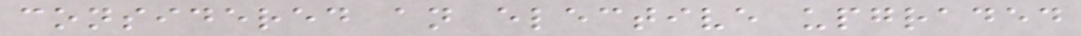considered an elective upgraded
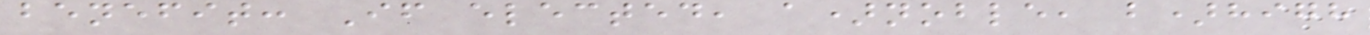benefit: If elected, a)noble, b)high
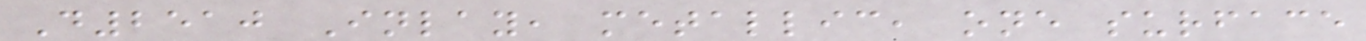D2510 Inlay, metallic, one surface
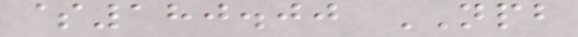$180.00 NPB
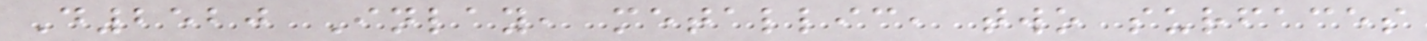D2520 Inlay, metallic, two surfaces
